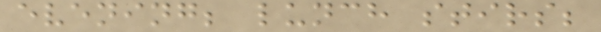evening; lunch stirs;
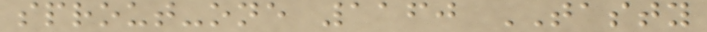sprout-one 1160 TASTY
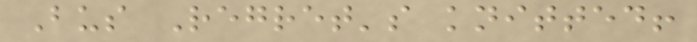Bus Regret's knitted!
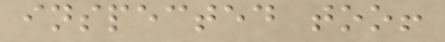inspected too!
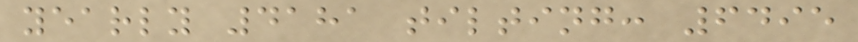yearly 4181 tilting: 6495
